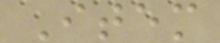Item
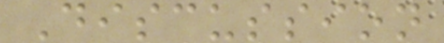Discussion
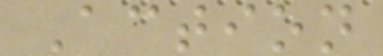Action
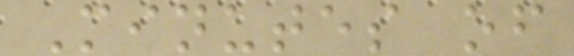Minutes of
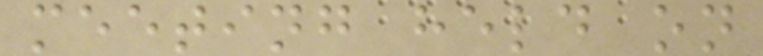meeting held on
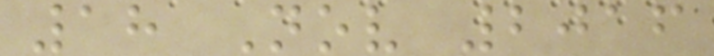18 Nov 2016
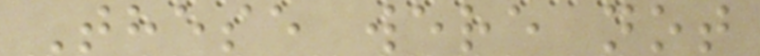These were not
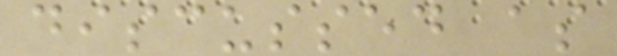discussed as
